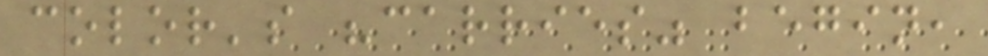color's "carries" begin,
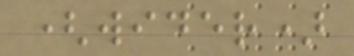(wider)
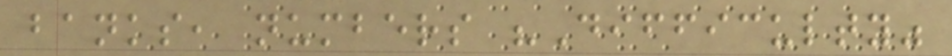banks, numbers "Difficulty"
